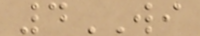4WI
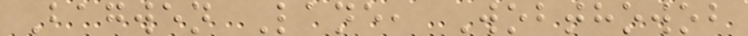Bagwen Lane, Wobthowob
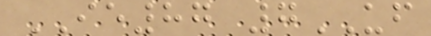IE87 7UF
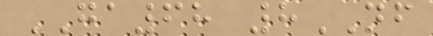GA68 8NF
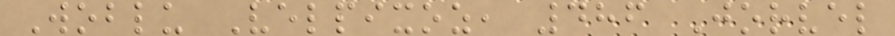Woblu Velpixoz, 486 Jorvel
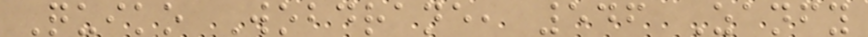Quiko Wobdrane, 546 Zanfy
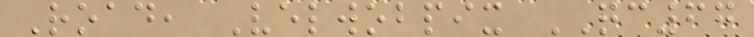Road, Velwobpix QC67
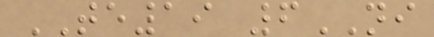TE19 6NI
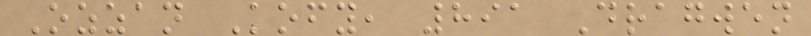Ozzan Kofy, 891 Dragwen
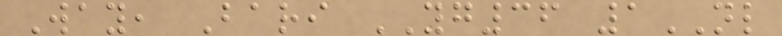Way, Bari YG36 1NL
